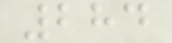284
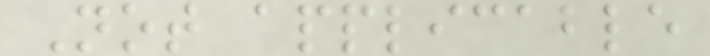Not applicable
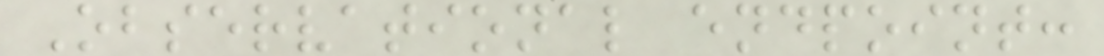Observational endpoint:
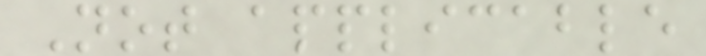Not applicable
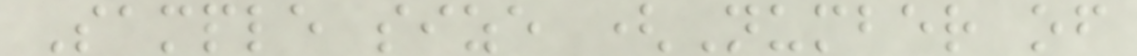Sample size (Number of
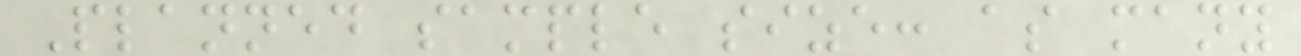Planned sample size: as many
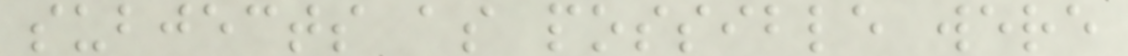subjects as possible were
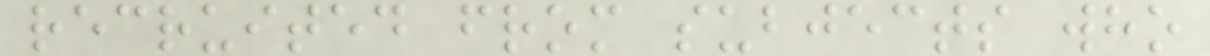recruited from subjects who
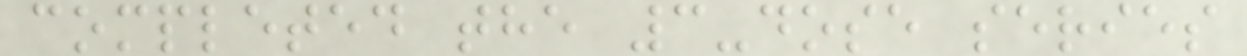completed the 3-dose series
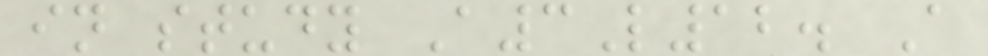in study A3L12. A
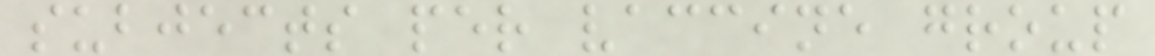subjects per vaccine group
